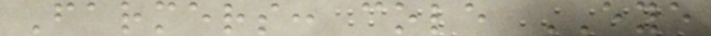Farmers: cole EYE
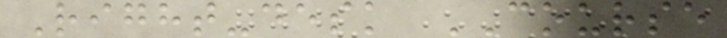Right-desk COURSE
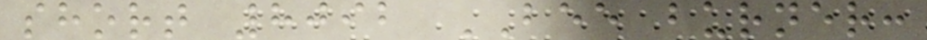short 8092 BEE burner:
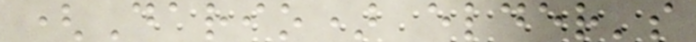(Dario) elder's
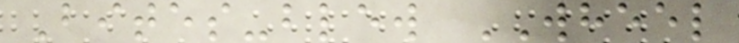Bites-blew WHEEL
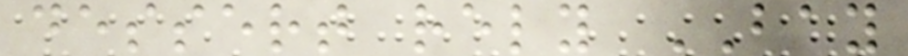dessert rely BAY
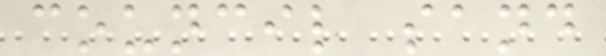council sand
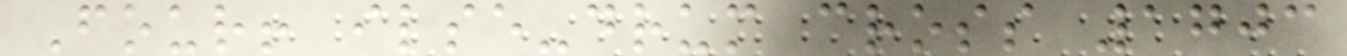Four! ilse-drum cross 1703
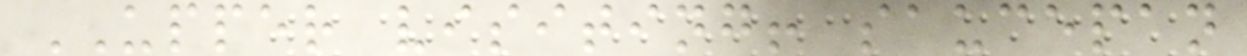UPPER visiting! saucepan
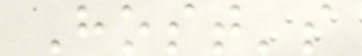Host's
